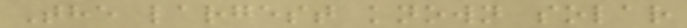The largest known solar
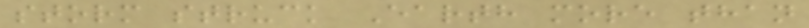storm struck Earth more than
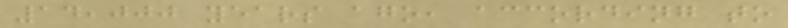14,000 years ago, according to
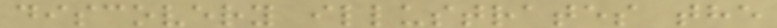discovery illustrates the
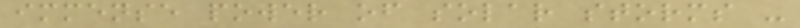immense power of solar storms -
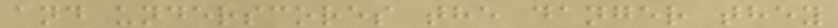and underscores the danger they
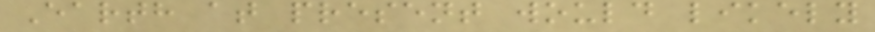Earth at present would likely
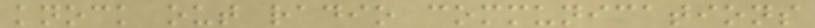knock out radio communications
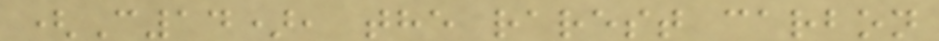(C14), the rarest carbon
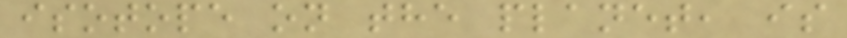isotope on the planet, is
